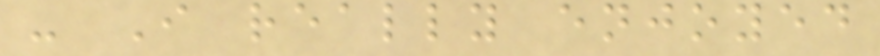- I really enjoyed
